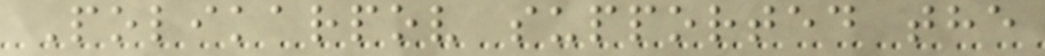Polikarpov supported the
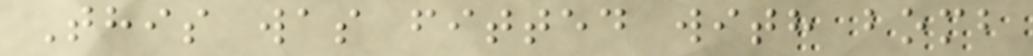This was fitted with bomb
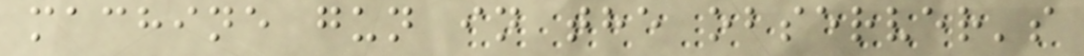machine gun in the observer's
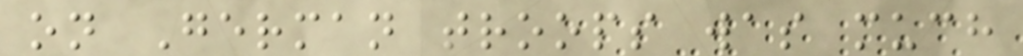on German troops was much
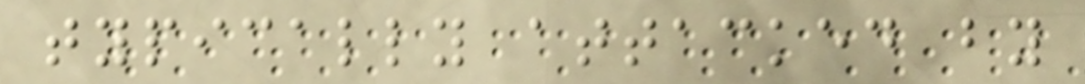typically attacked by
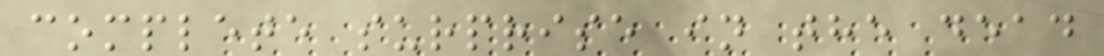complete surprise in the dead
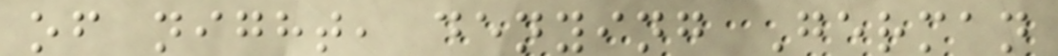of night, denying German
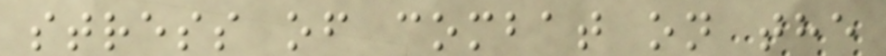stress of combat on the
